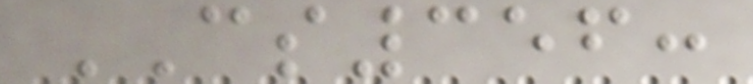CS356:
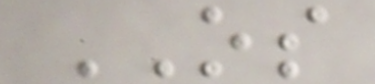OS
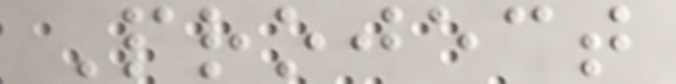Project
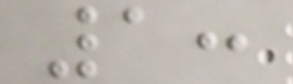1:
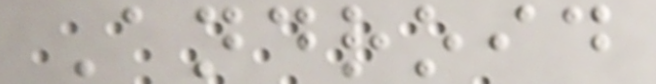Android
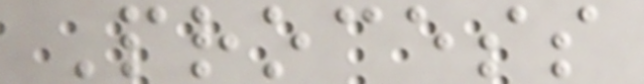Process
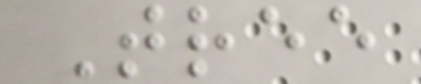Tree
